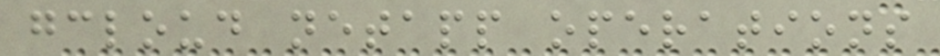gcloud netapp operations
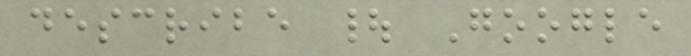describe | Google
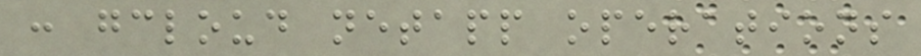: gcloud netapp operations
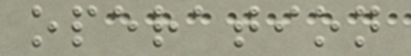operation
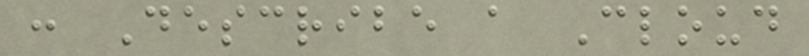: Describe a Cloud
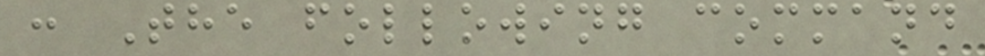: The following command
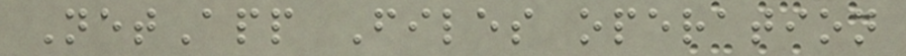NetApp Files operation
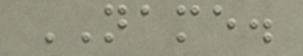NAME.
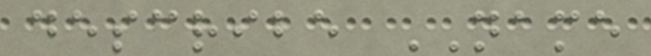describe NAME
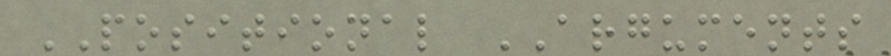POSITIONAL ARGUMENTS
